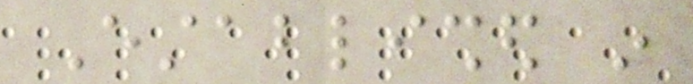Established in
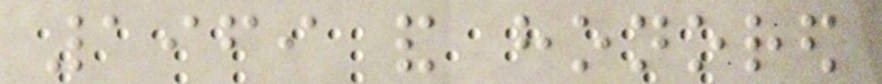1969 and honored
